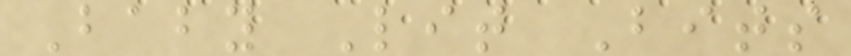Baby Lit Bits
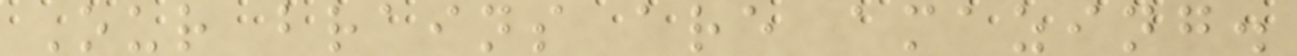Our brains are amazing.
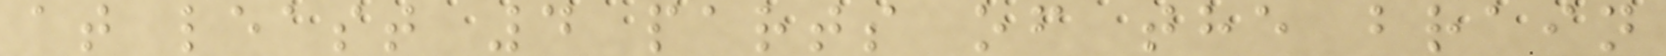at least 4 parts of the brain
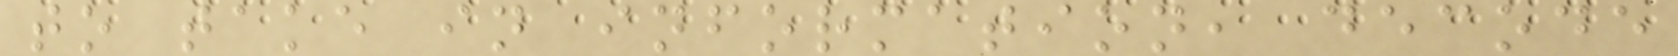to take in information, decode
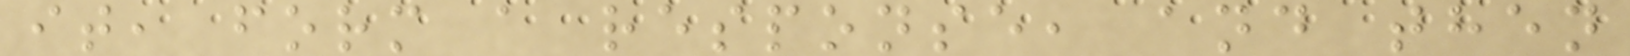it, form a response, and then
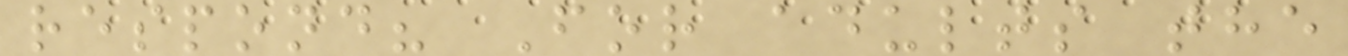respond? For adults the
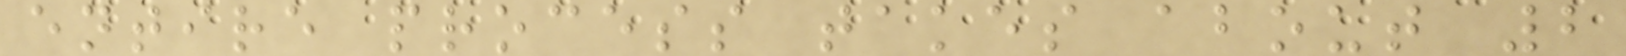entire process takes about 2
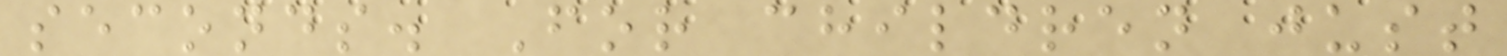seconds. For children just
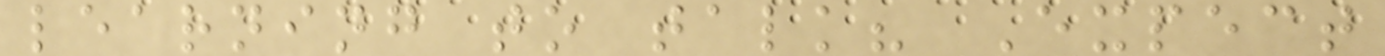learning to talk? Expect
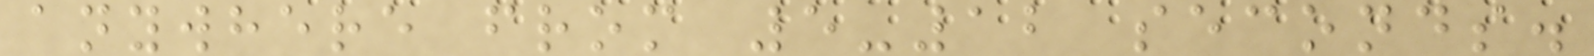anywhere from 5-12 seconds.
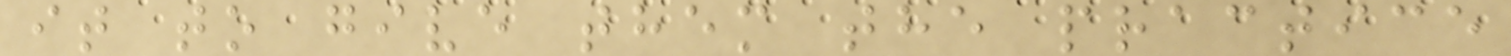it to give them the practice
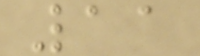11
